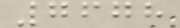7678
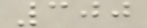300
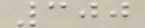300
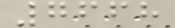7668
